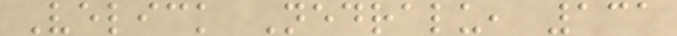Velick Nedralu, 131
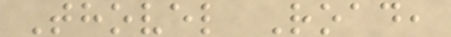Thovel Road,
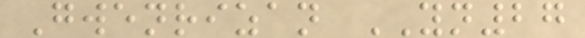Gwenrizan YN27
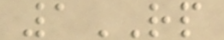1RP
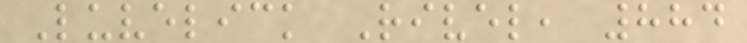Luvelick Rivel, 884
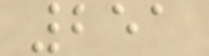251
